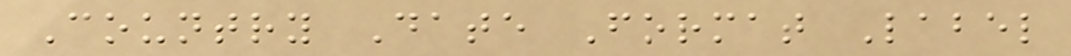Country Date Format Label
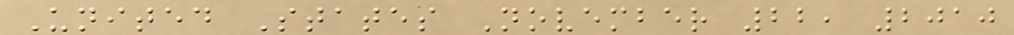United States November 22, 2010
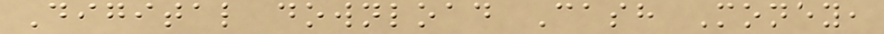Digital download Cash Money,
